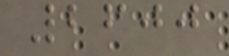2600
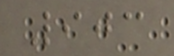903
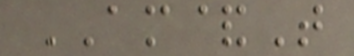AM&T
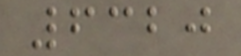6320
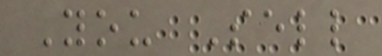You Sell
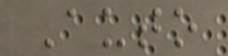Auto
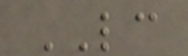LC
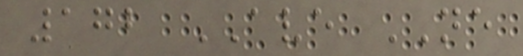172 AVE NE
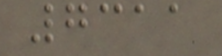7311
